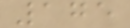175
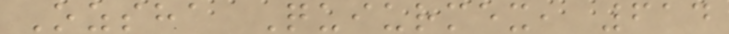Ozsha Quiurmex, 614
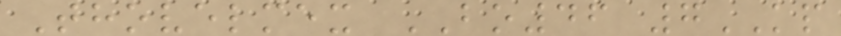Thovelmex BO46 7KP
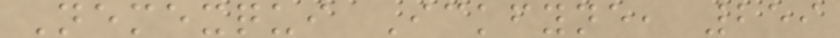Nemexqui Ickfyne, 259
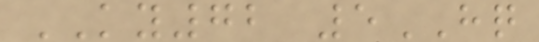KY72 5HQ
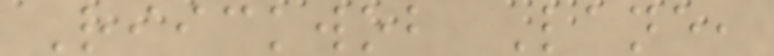Riickwob Lane,
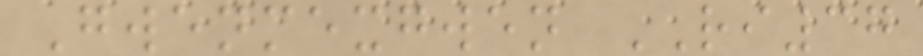Gwenmexgwen RI37
